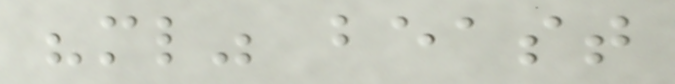"ml" beast
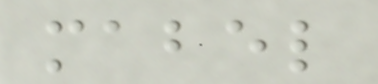mabel
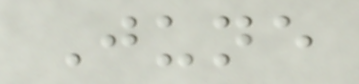June
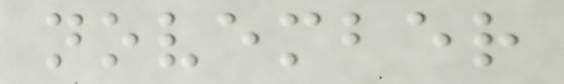november
